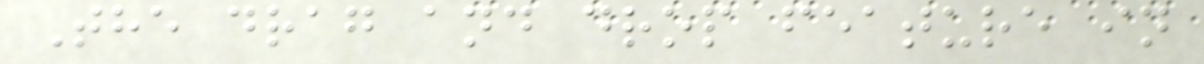The drag and drop feature in
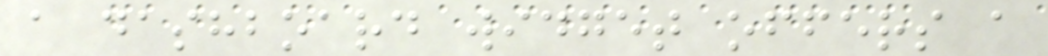a dashboard widget offers a
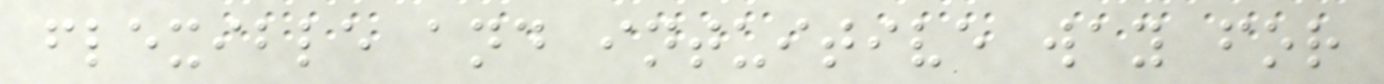flexible and intuitive way for
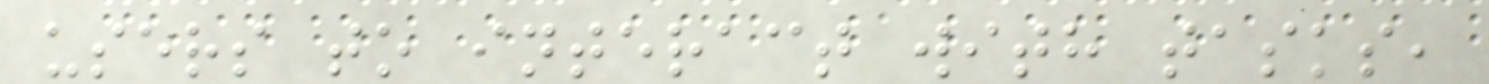users to interact with tasks,
